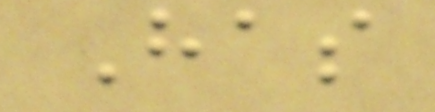Has
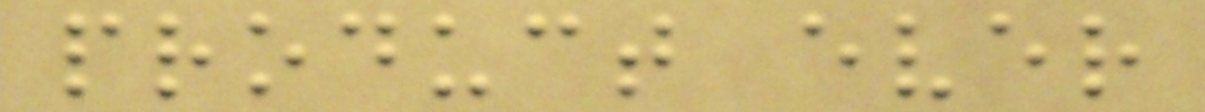product ever
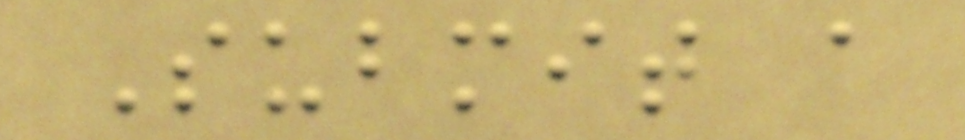Submit a
